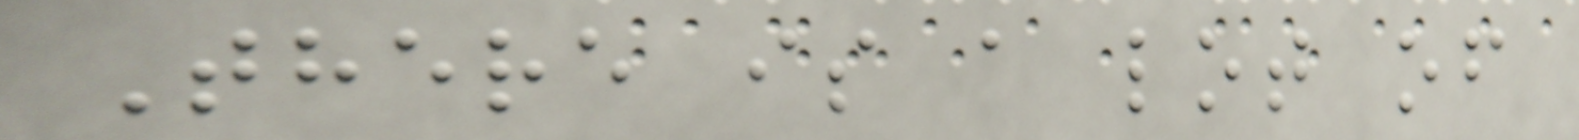There is a lot of
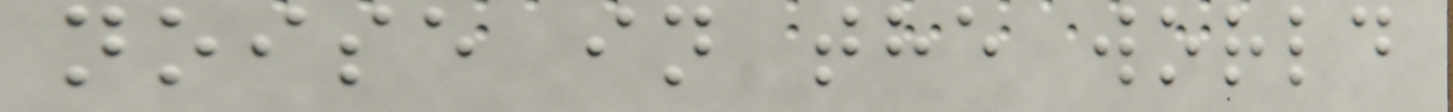noise in the world
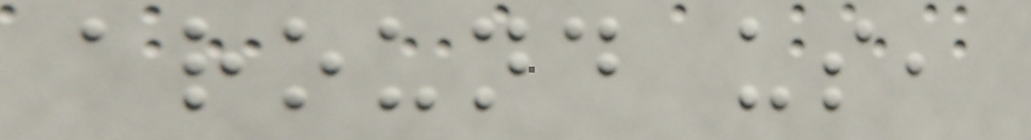around us,
